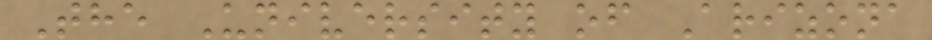The University of Arizona
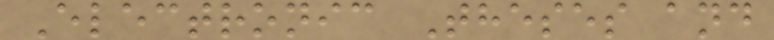Electronic Theses and
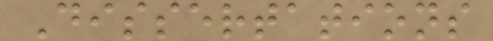Dissertations
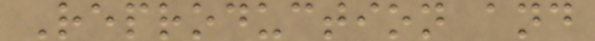Reproduction and
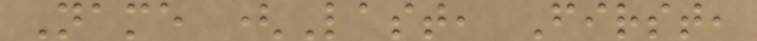Name (Last, First,
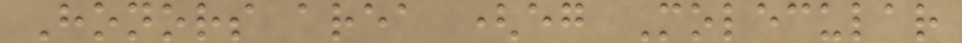Honors area (eg Molecular
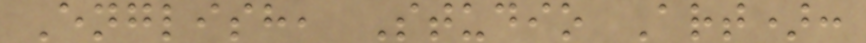English, Studio Art):
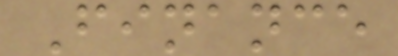Finance
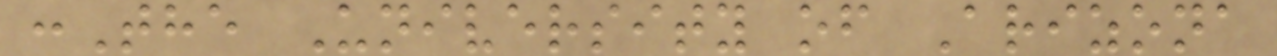:The University of Arizona
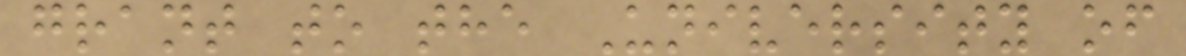grant to the University of
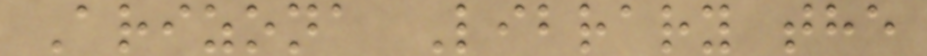Arizona Library the
